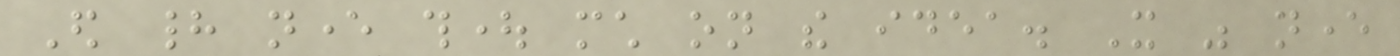Ed had never thought much on the idea. It was never
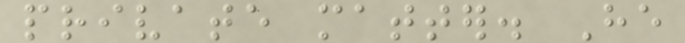private matter. He
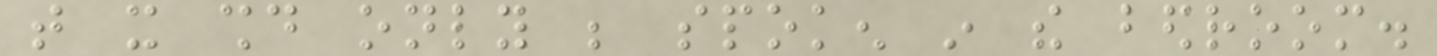that it should only be spoken in the bedroom.
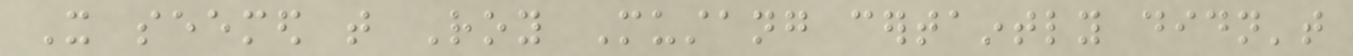It seemed that Roy Mustang certaintly didn't
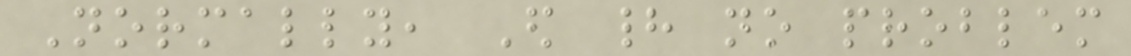Normally, Ed had no problem
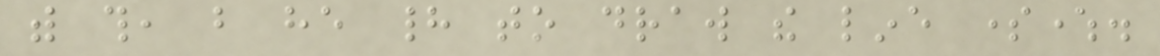with this, but he had to draw the line somewhere.
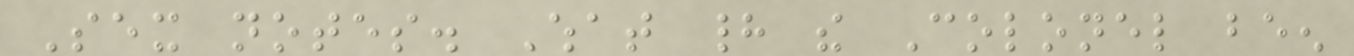Sex notes. What had the Colonel been
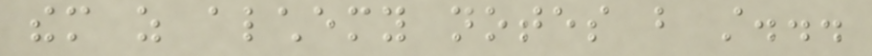them as alchemy notes but still...
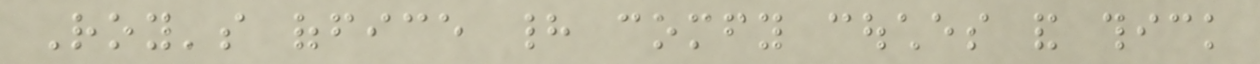Roy's office had comfy couches and thick
